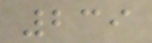239
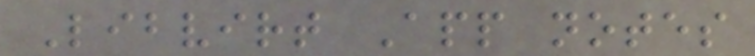Libvirt App notes
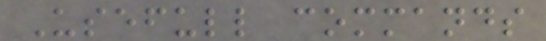Usefull commands
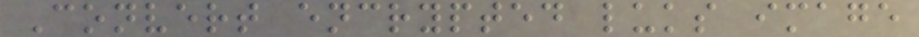Convert encrypted luks image
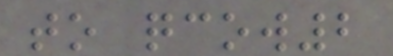to qcow2
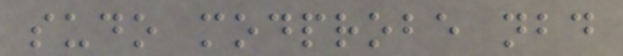sudo modprobe nbd
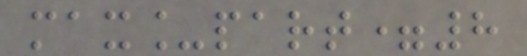max_part=8
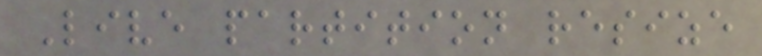Live partition resize
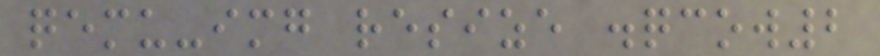qemu-img resize .qcow2
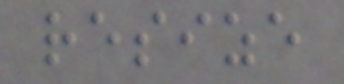resize
